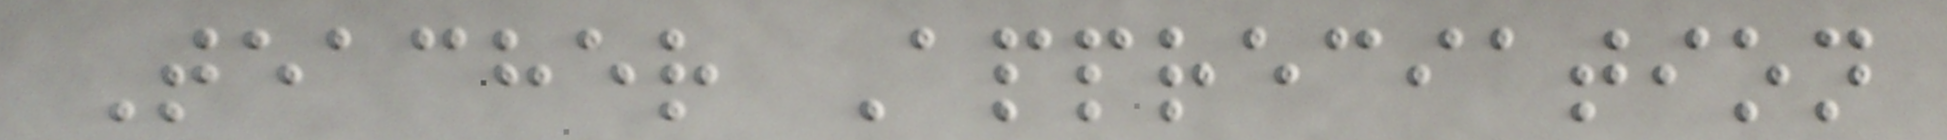Teacher Appreciation
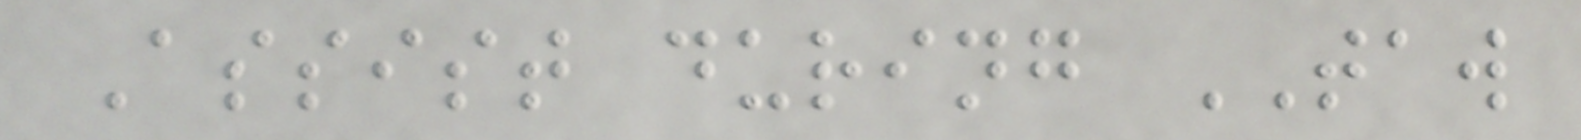Assist during TAW
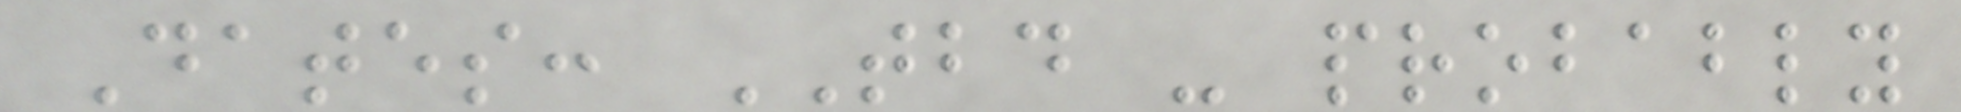Dates: TBD - probably
